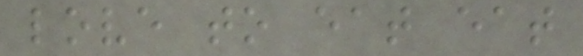love to eat eat
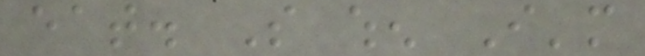eat. So when I'm
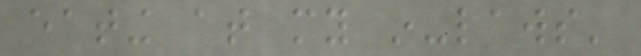eating at my in-laws'
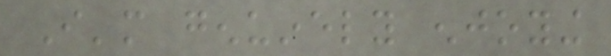I'm genuinely enjoying
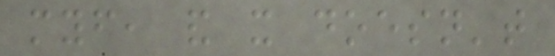myself, and it doesn't
